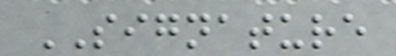SIGNATURE
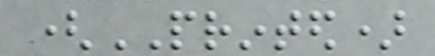(PRINTED)
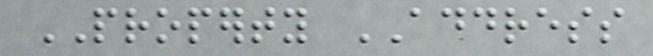PROPERTY ADDRESS
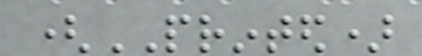(PRINTED)
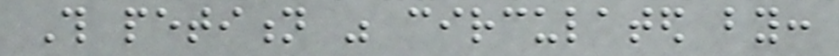This petition was circulated by:
